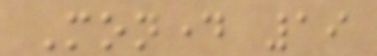Monday 19
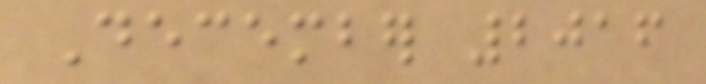December 2016
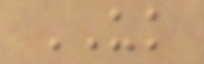UK
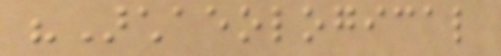"Archaeological
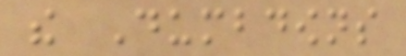the Dumbdowns
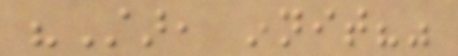"Star, innit?"
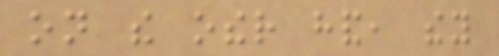on the other hand, they
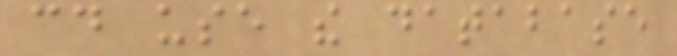could use the database
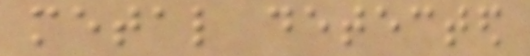metal detected
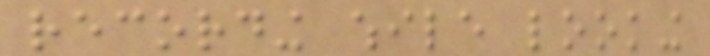recording while looking
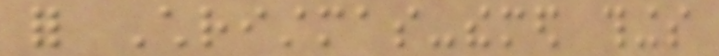for Christmas-themed things
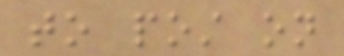to post on
